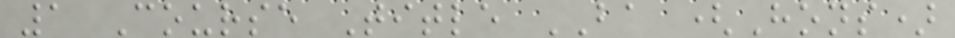1 Course Title BA (Hons)
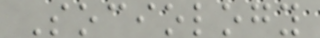Sociology
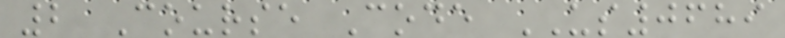2 Course Code US0689
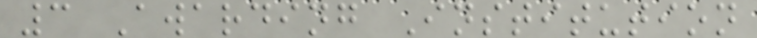3 Awarding Institution
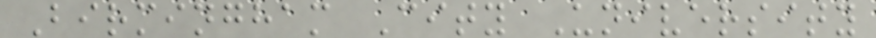Birmingham City University
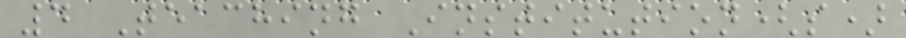4 Teaching Institution(s)
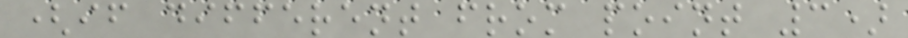(if different from point 3)
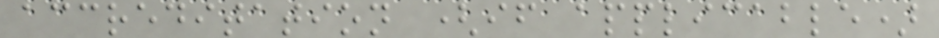accreditation (if applicable)
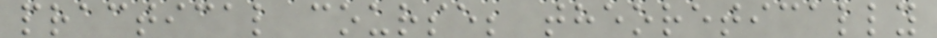practical course; theoretically
